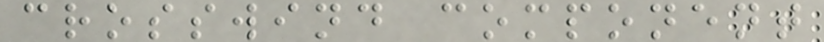crosswind component
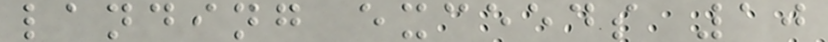landing exceeds 10
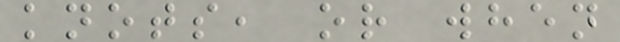knots, or when
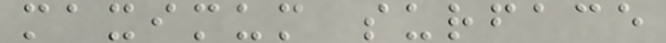maximum surface
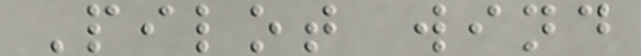Pilot wind
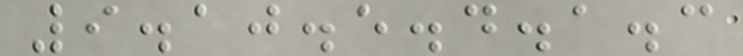9.10.5.4.1.3
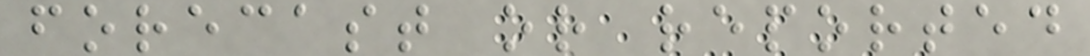forecast or reported
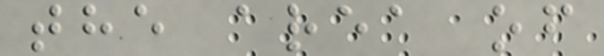the area of
